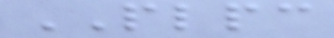PLPC
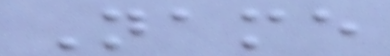Name
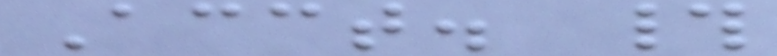Acct. #
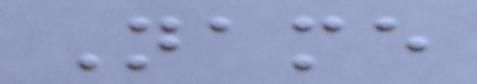Name
